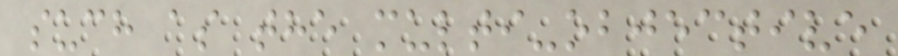such as the multi-objective
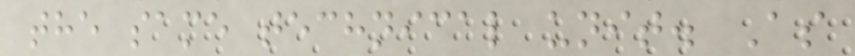the same technical unit. As
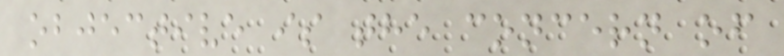objective is the concern of
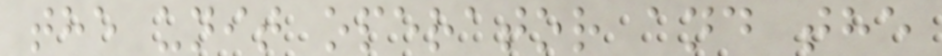the unit operator and the
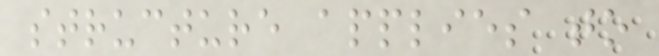structure applies to
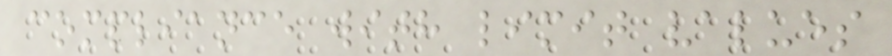compliance with limit values
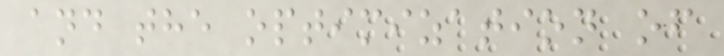and the optimization of
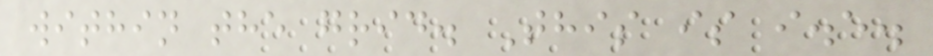within the grid. This is i.e.
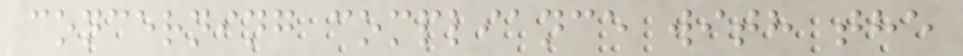concerning compliance with the
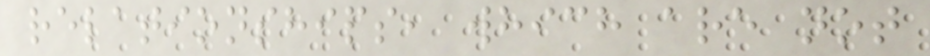relationships, which are not
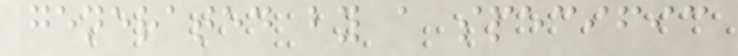generated by a specific
